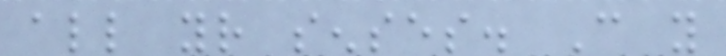all your senses. Can you
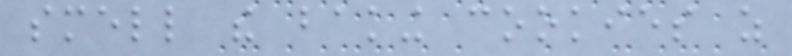smell the baking cookies as
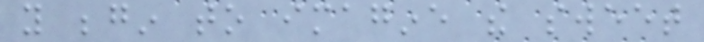you begin to imagine the sweet
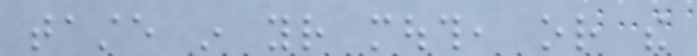taste in your mouth, or the
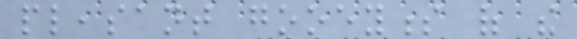pleasant gooeyness of the
